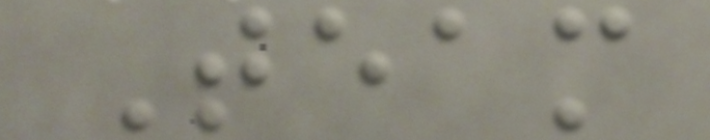Team
